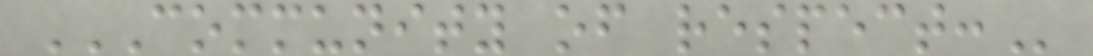COMMUNITY OF RESPECT:
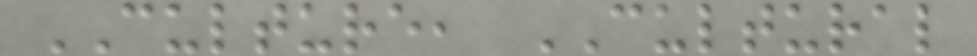CULTURE, CULTURAL
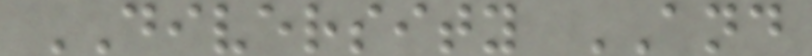DIVERSITY AND
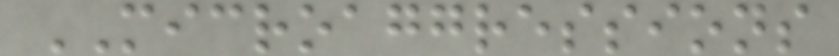MICROAGGRESSIONS
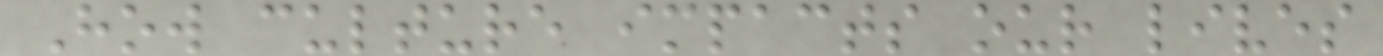How culture impacts our lives
